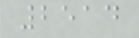2514
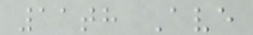11th Ave
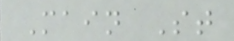Main St
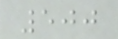500
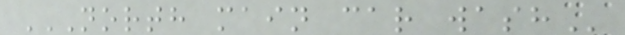NORTH MAIN CAR WASH
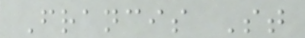Francis St
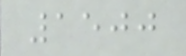1500
